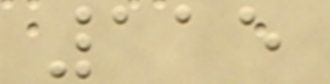115
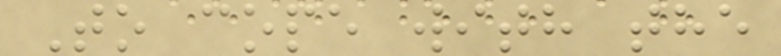To cope with the
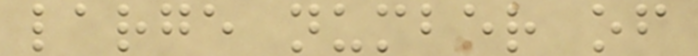large number of
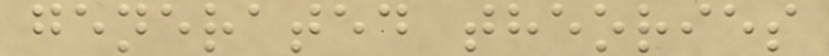generated theories
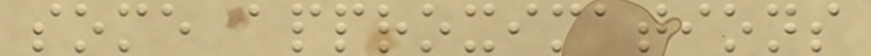some approximations
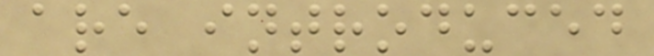are introduced
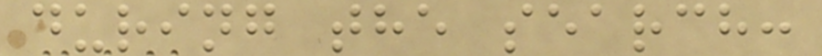during the search:
